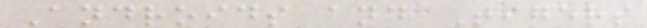Androids and Tigers
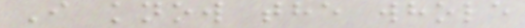I know the whole
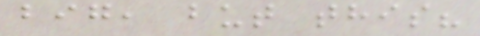big, but this?
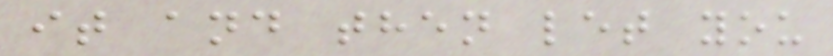it and then let you
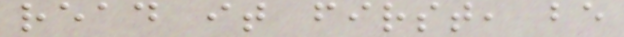read it first, be
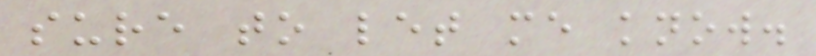sure to let me know.
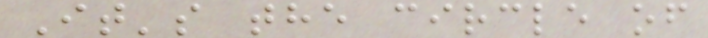It's the circle of
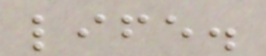life.
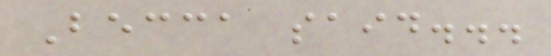Becca said...
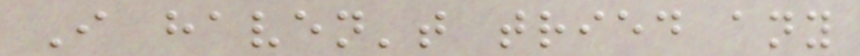I haven't tried any
